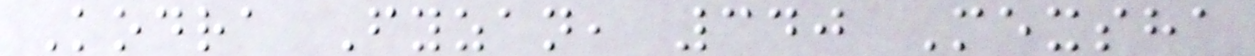Kodra Fyzan, 340 Mexsha
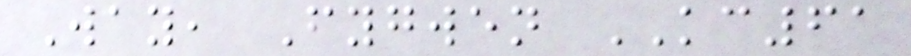Way, Fygwen KC61
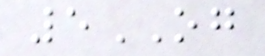5OG
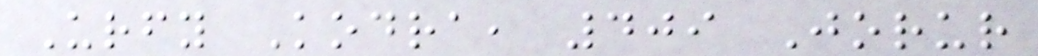Urfy Kodra, 409 Jorur
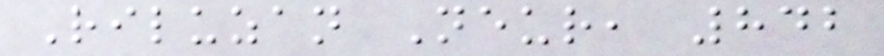Riluzan Neur, 842
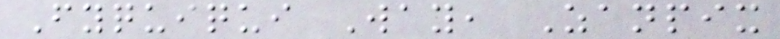Fyquiqui Way, Zanpix
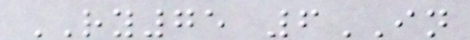RY75 6IN
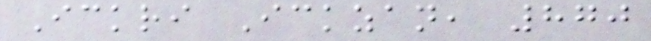Ickri Ickzan, 870
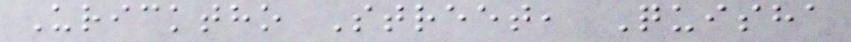Uricktho Street, Quisha
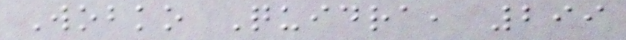Wobko Quidra, 299
